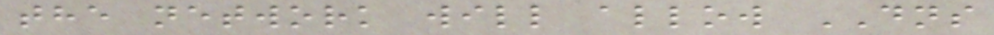the network will allow DNS
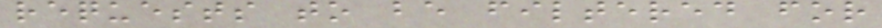requests to be filtered for
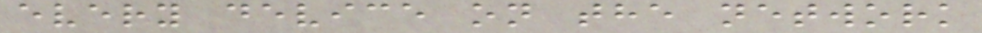every device on the network
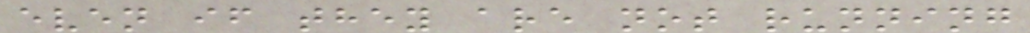even if they are not running
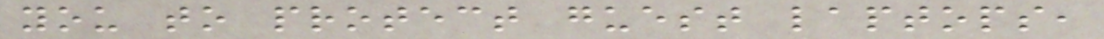you to protect guest laptops,
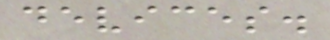devices.
